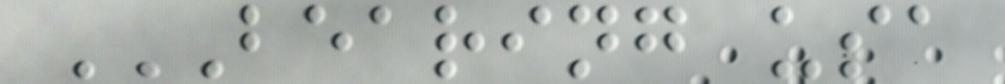BEARING USA
